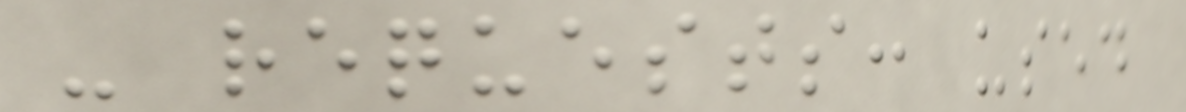- requests: used
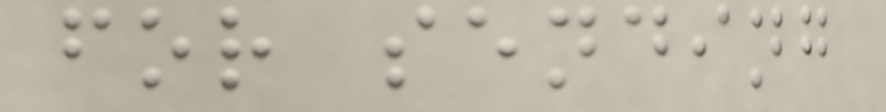for sending
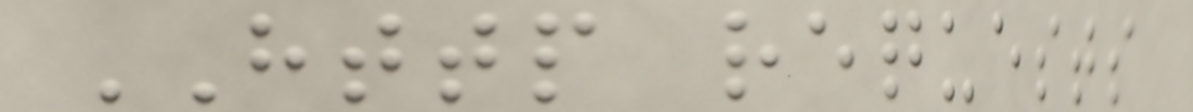HTTP requests
